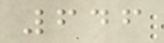646
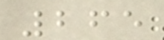265
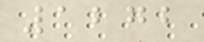1272
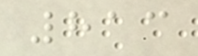813
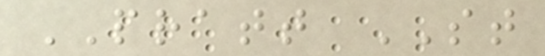PRATT ST
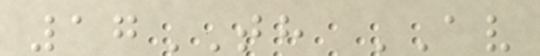17TH AV
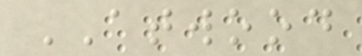ATWOOD
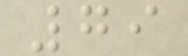79
